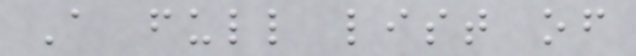A full list of
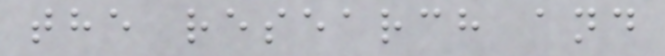the research and
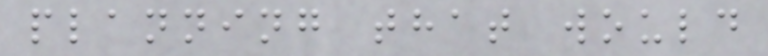planning that would
